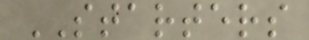STARTERS
